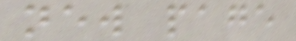new page
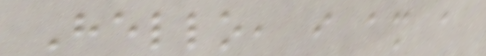Hello, i am a
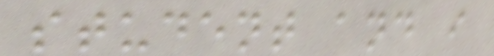student and i
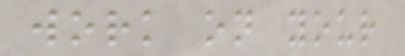work on your
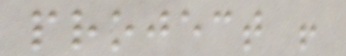project !
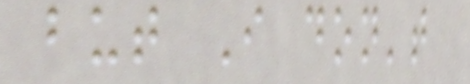but I don't
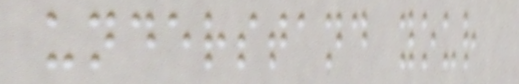understand your
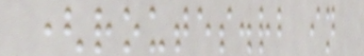(routes.rb in
